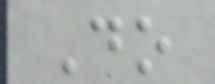Do
